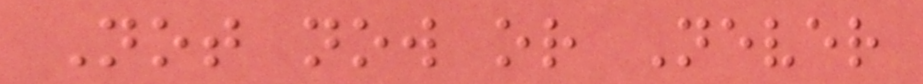Not now or Never
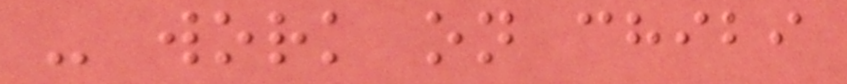- work on chibi
